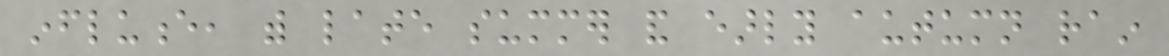influence, with late summer and early autumn rain
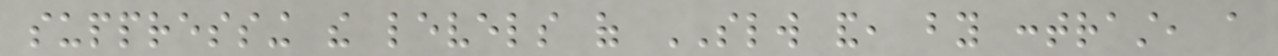suppressing the levels of SLW and, by contrast, a
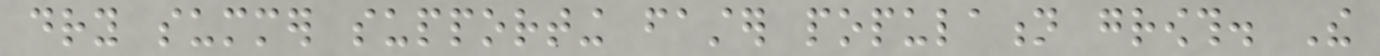dry summer supporting faster population growth. The
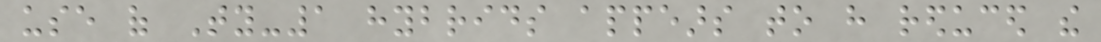use of Ty-1 hybrids appears to have reduced the
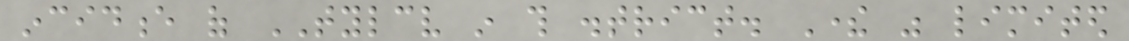incidence of TYLCV in this district. There was limited
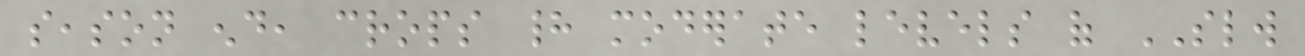season end, crops had moderate levels of SLW
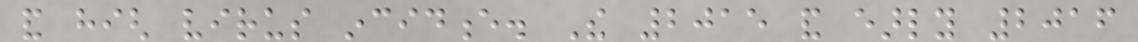and high virus incidence. The 2015 and early 2016
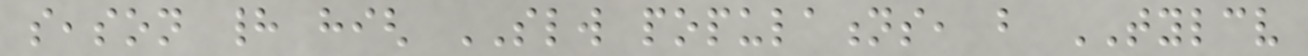season had high SLW populations, but TYLCV
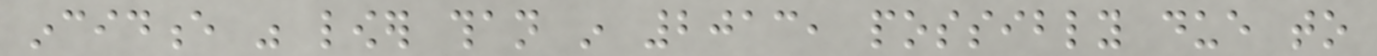incidence was lower than in 2013, possibly due to
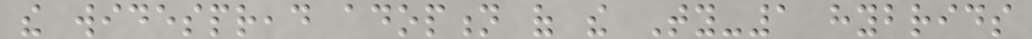the widespread adoption of the Ty-1 hybrids
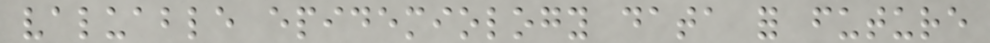valuable epidemiology data for future
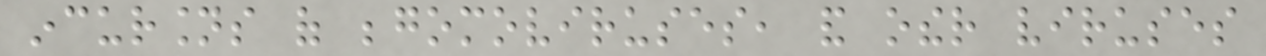incursions of begomoviruses, and other viruses
